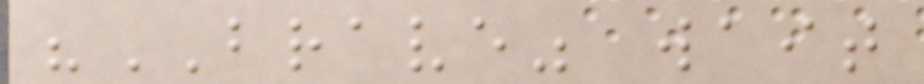"BRAVE" wait
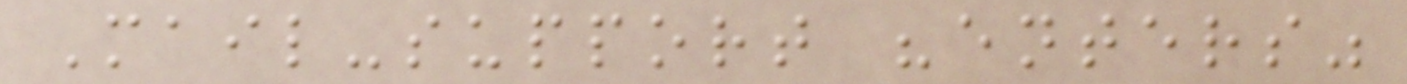Mail-support "enters"
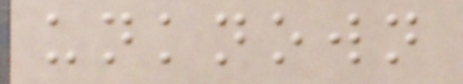unknown
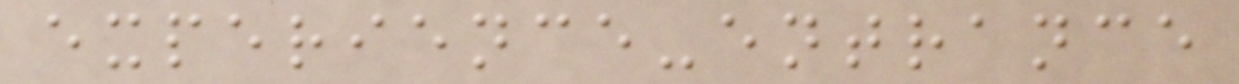experience-entrance
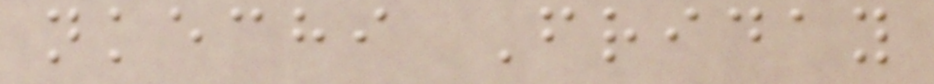nkechi Friday
